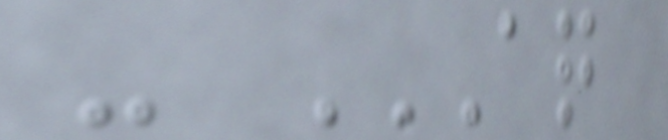- AQ
